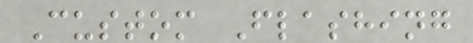Custom Flashing
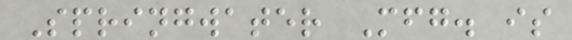Springwater Mfg. is
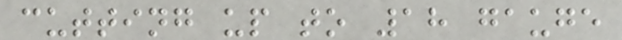cutting up to 18 gauge
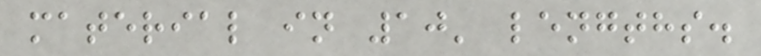material in 10' lengths.
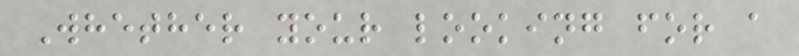Whether your looking for a
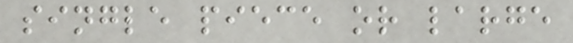single piece or large
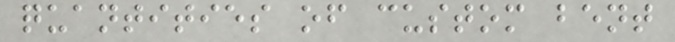quantities of custom bent
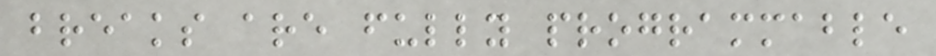breaks are fully programmable
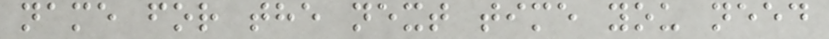name for the next time you need
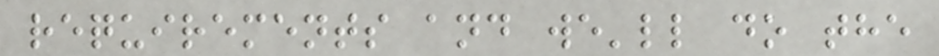requirements and we'll do the
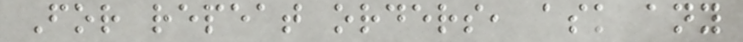For repeat orders, ask any
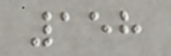158
